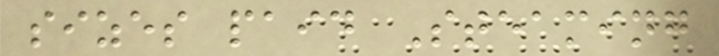sizes paid Steaming
